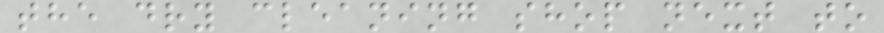the dry cleaning shop next to
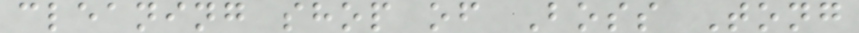cleaning shop of Boss Tong
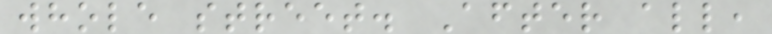whole street. After all,
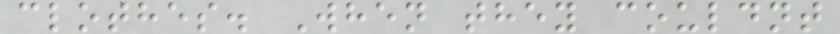clothes. When they couldnt
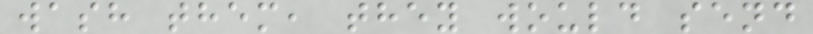wash them, they would send
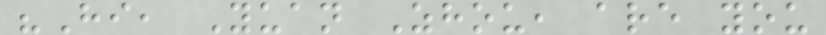"Hi, Yuan Zhou, are you
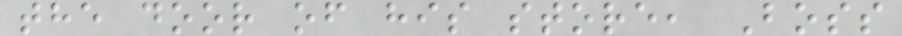the door of his store, Boss
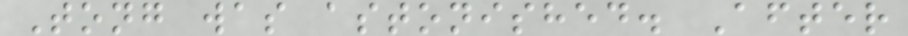Tong was astonished. After
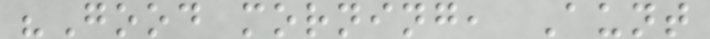"Good morning, Aunt
